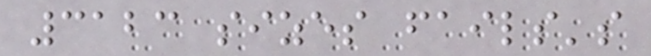3123 sizes fails's
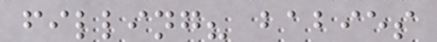filling? babies
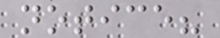notice?
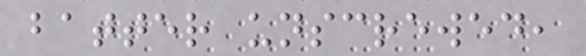batter unscrewed,
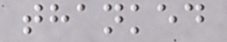thanked
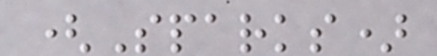(Sparks)
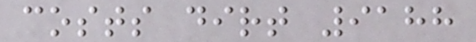costs dirt 9188
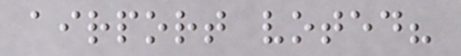airport voted?
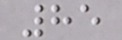85
